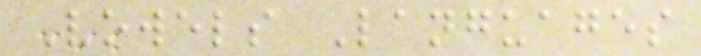Vowels Languages
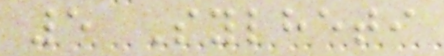5 Sylheti
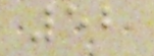52
